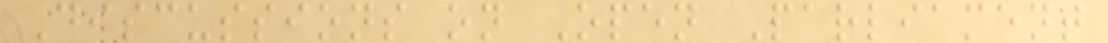Discussions on Open Parliament
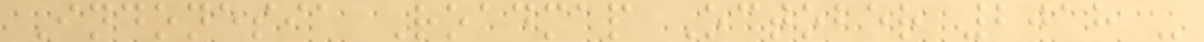Indonesia Roadmap October 2018 -
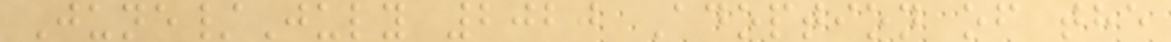June/July 2020 Adoption of the
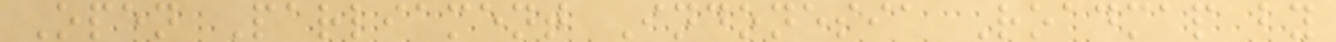Open Parliament Indonesia Roadmap by
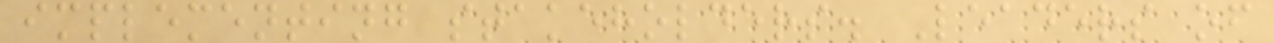implementing stakeholders. Leaders of
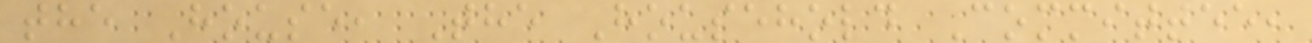the House, The Household Committee,
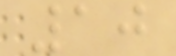10
